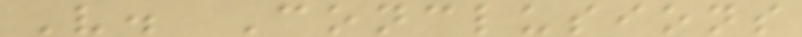V. Conclusions
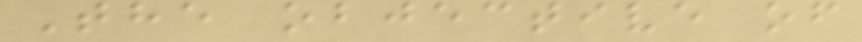The objective of
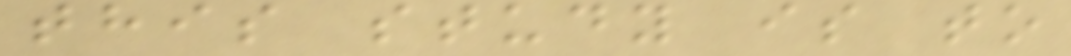this study is to
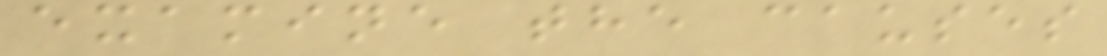examine the causes
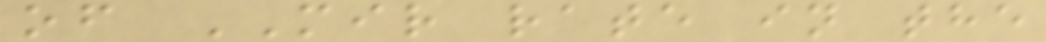of MIR rate in the
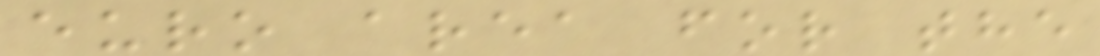euro area for the
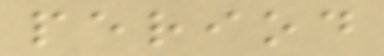period
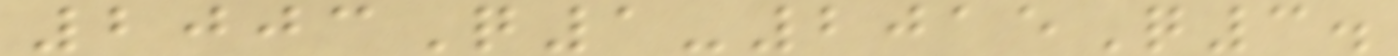2003Q1-2015Q3.
